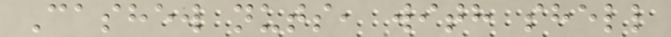Cashew nuts, with shell
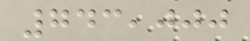743,000
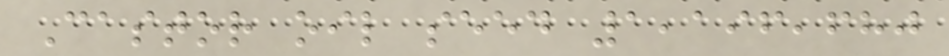Castor oil seed 1,196,680
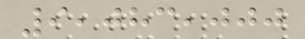9,083,000
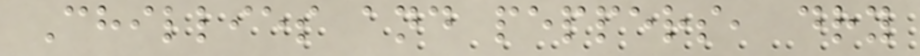Chillies and peppers, dry
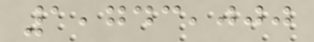1,743,000
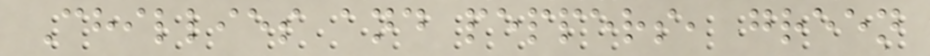Chillies and peppers, green
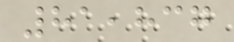81,837
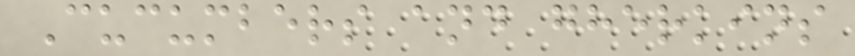Cucumbers and gherkins
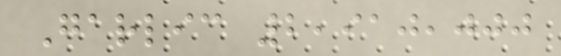Garlic 2,910,000
